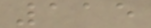115
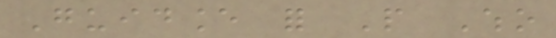Guidance for People Who
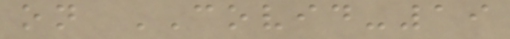on COVID-19
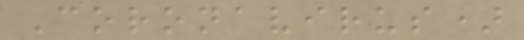Coronavirus)
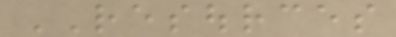RESOURCES
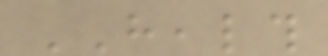HEALTH
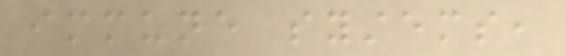immune systems,
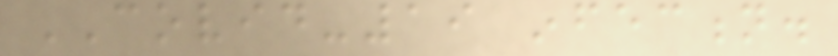COVID-19 infection.
